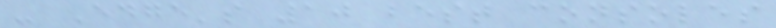- Edge's 10 best consoles
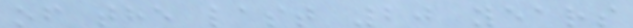of the last 20 years
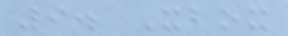9. Xbox
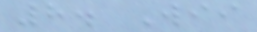8. Wii
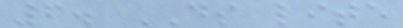6. DS lite
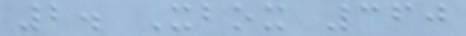2. Xbox 360
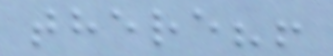there?!
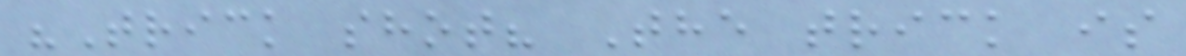"Trick shot? The trick is
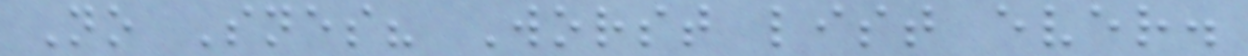No Snes? Worst list ever.
